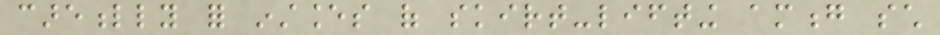carefully for instances of skirt-lifting among such
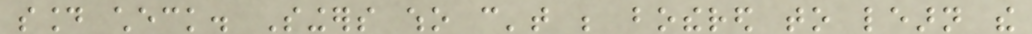sound check. Singers who can't be bothered to learn the
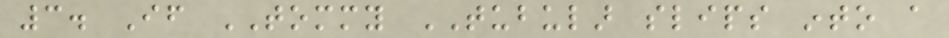3. If TOMMY TUBULAR slips into a
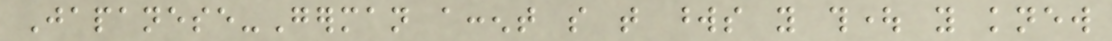Japanese-German accent so that words you thought you knew
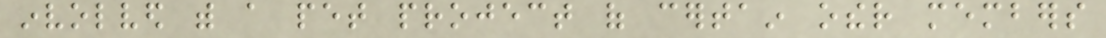involved with a pet project of certain other members
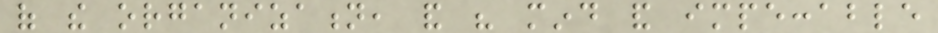of the organization, and his mind and impeccable
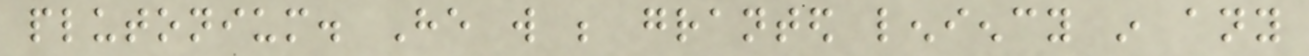plutonium. He will be granted leniency in any
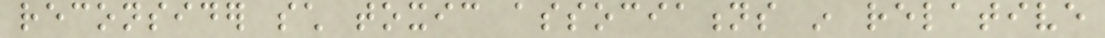reconsider such toxic associations in relative
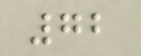72
